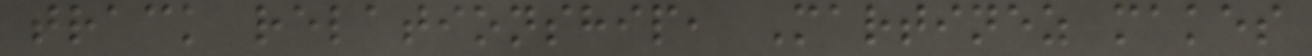track relationship, Martinez makes
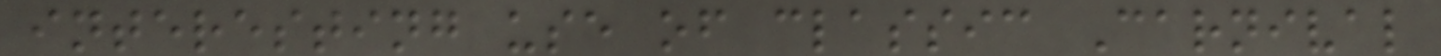interesting use of classic Carnival
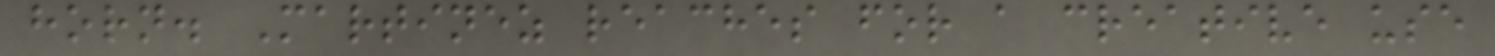horn. Martinez reaches for a creative use
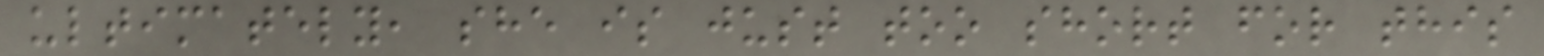ultimately, she is just too short for this
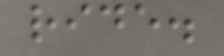ride.
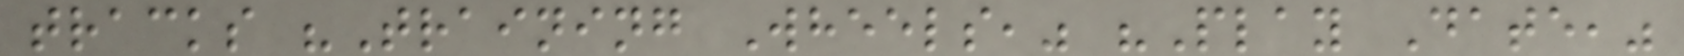tracks "Training Wheels," "Play Date,"
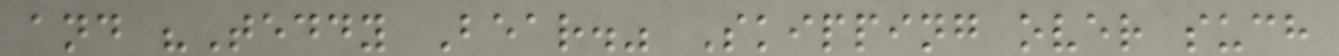and "Teddy Bear." Skipping over such
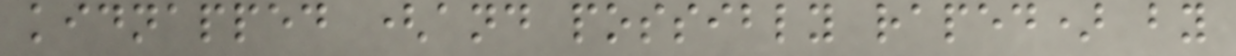kidnapped (and possibly raped) by
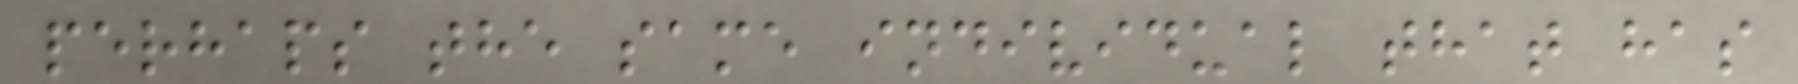perhaps the same individual that has
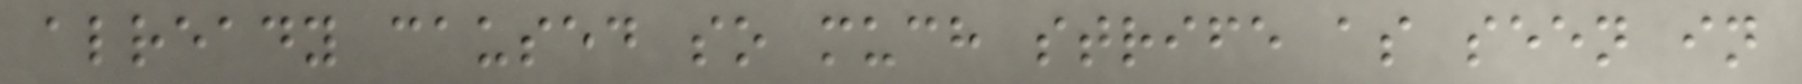already caused so much strife as seen in
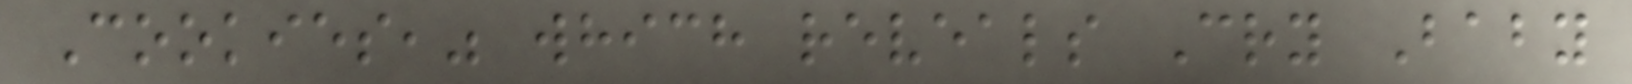Cookies," which reveals Cry Baby
